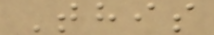This
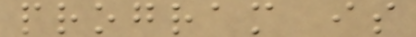program is
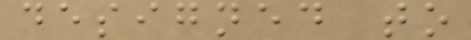designed to
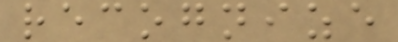recognize
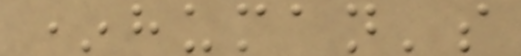*human's
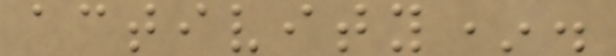activity*.
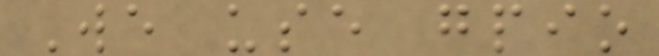We use gpio
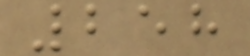258
